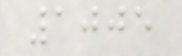1005
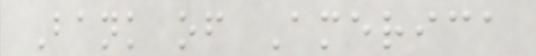Bank of America
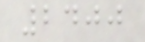2400
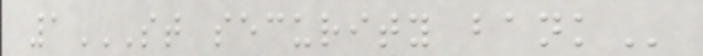1ST SECURITY BANK
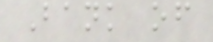Bank of
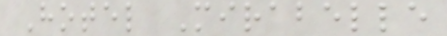Hotel Mirabelle
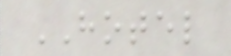HOTEL
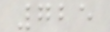725
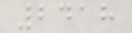2418
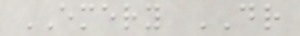EMERY DR
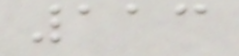113
